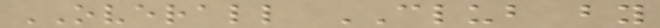OVERALL CLUB by
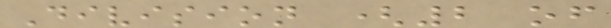Division (2 of
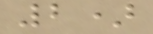2)
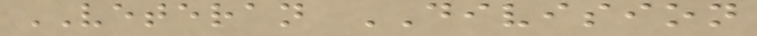VETERAN DIVISION
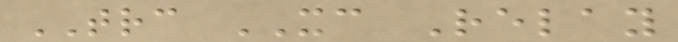TRC XC Relay
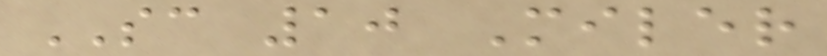SC 10 Miler
